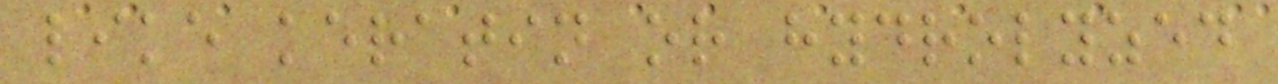like keratin or hydrolyzed
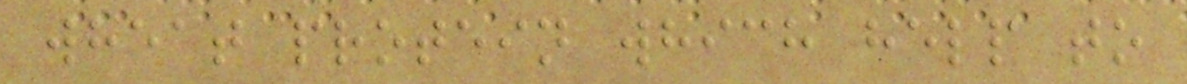wheat protein which help to
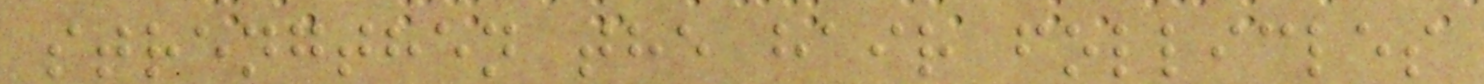strengthen the hair follicles
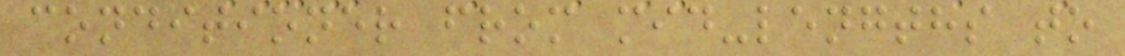conditioner from mid-lengths to
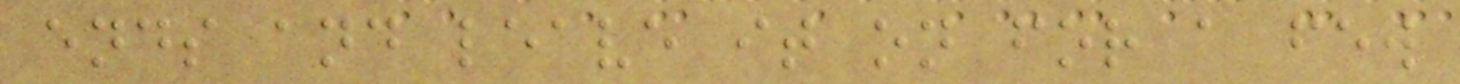ends and leave it on for a few
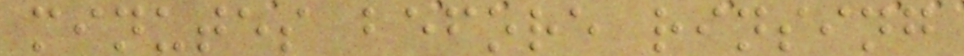minutes before rinsing
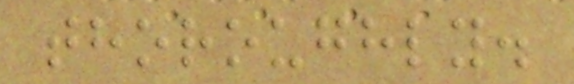thoroughly.
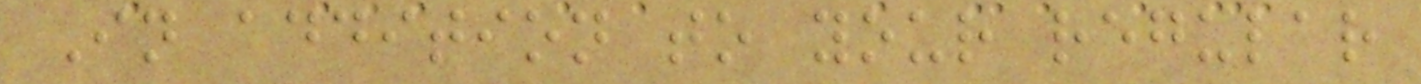In addition to your regular
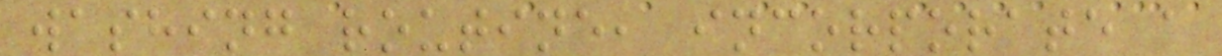washing routine, incorporate a
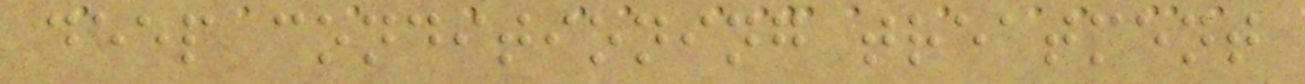deep conditioning treatment
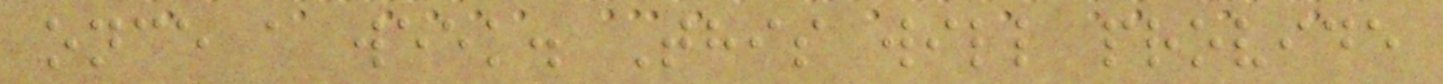once a week. This will provide
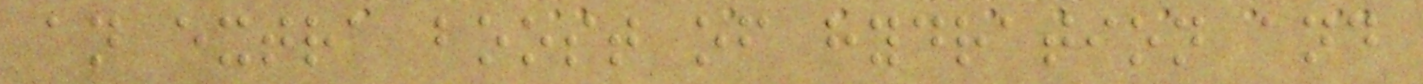an extra boost of hydration and
